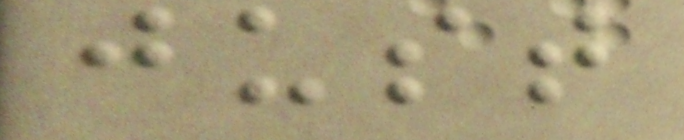just
